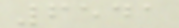6541
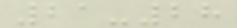21-28
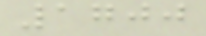1700
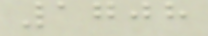1708
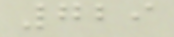729
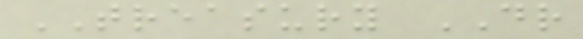TREASURY DR
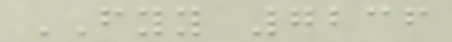FYY 7236
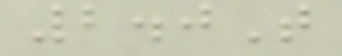2.0T
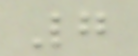7
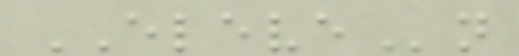ELEVEn
